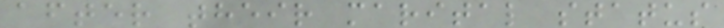after their marital status
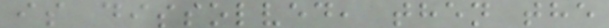is dissolved, then the
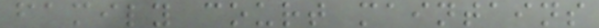family court maintains
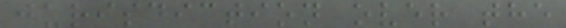jurisdiction over the
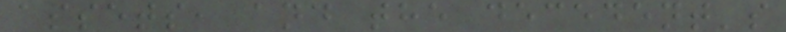assets, and the decedent's
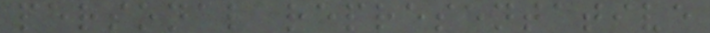personal representative
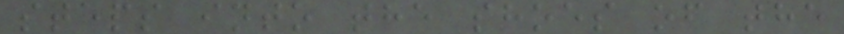steps into the shoes of the
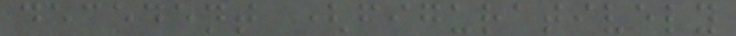decedent (figuratively
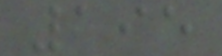195
